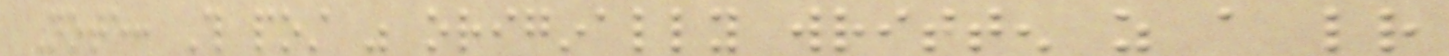Note: This post was originally written as a letter
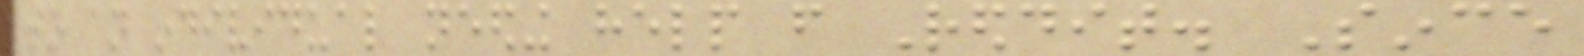to an individual needing help from Reddit. Since
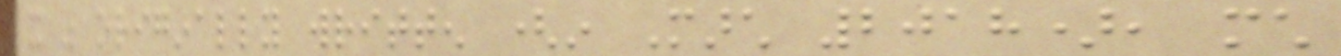it was originally written (in March 2018), much
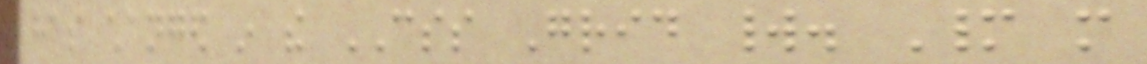has changed in the CSS Grid world. Many more
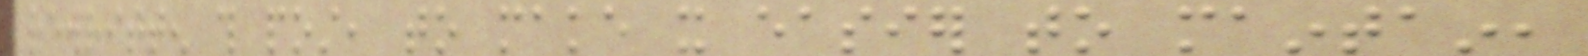rewritten this post, to make it easier to maintain,
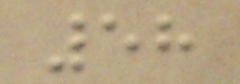58
